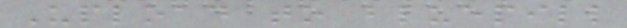Upload to bluepill
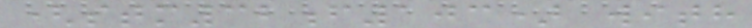(stm32f103) with
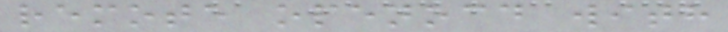remote openocd with
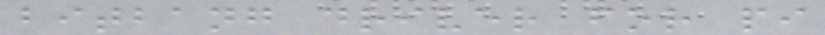bitbang driver for pi
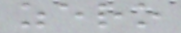zero
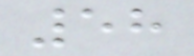58
